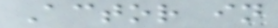Actor in
